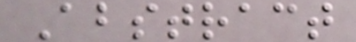Abstract
